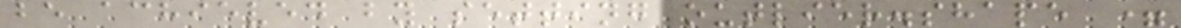be achieved by setting outlier.shape =
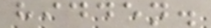hidden.
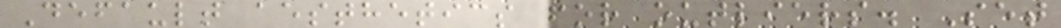Default aesthetics for outliers. Set
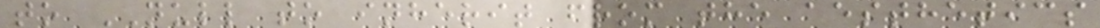to NULL to inherit from the aesthetics
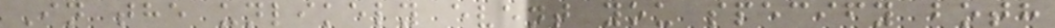In the unlikely event you specify both
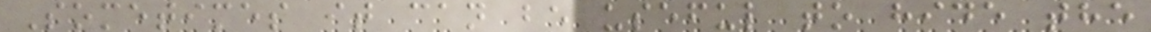Sometimes it can be useful to hide the
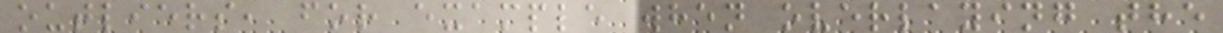outliers, for example when overlaying the
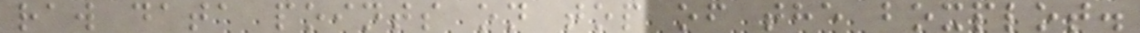raw data points on top of the boxplot.
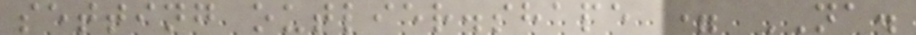setting outlier.shape = NA.
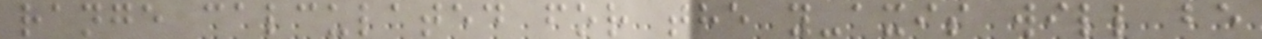range calculated for the y-axis will be
